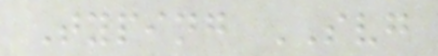Typing SVG
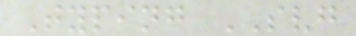Typing SVG
